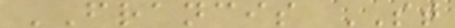FRANCIS ST
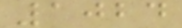1024
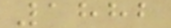1882
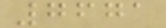7671
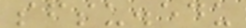sfsu.edu
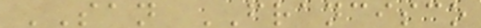SAN FRANCISCO
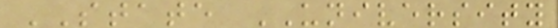STATE UNIVERSITY
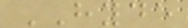HYDE
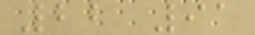22 91
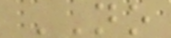NO
